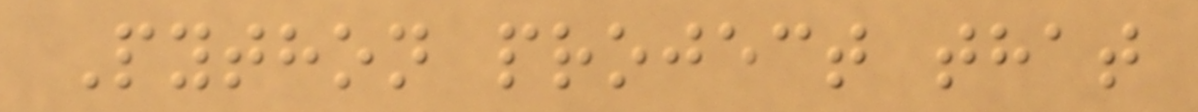Python project that
